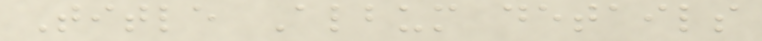Title Album details
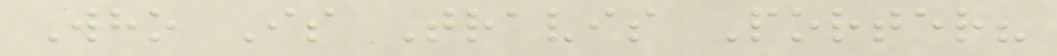Who Is Travis Porter?
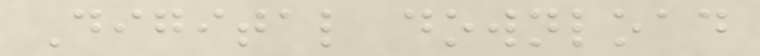Digital download
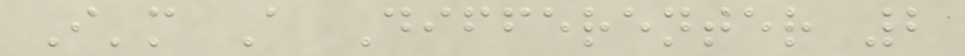I'm A Differenter 2
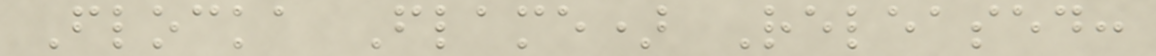Flocka Flame) Released:
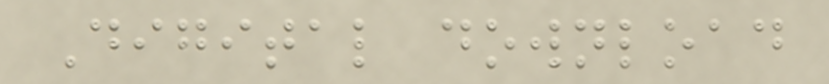Digital download
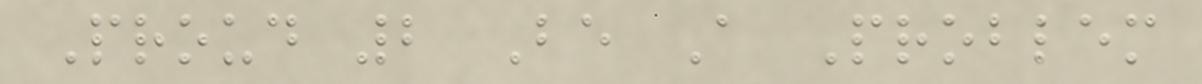Proud 2 Be A Problem
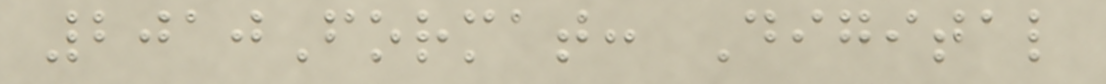2010Format: Digital
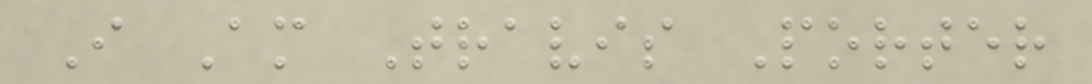I Am Travis Porter
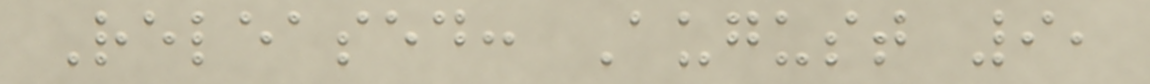Released: August 9,
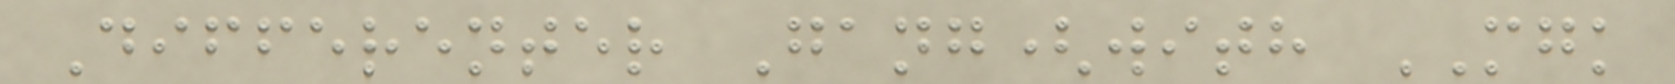Differenter Gang(with MGK
